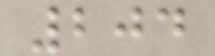204
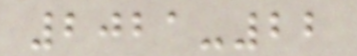2021-22
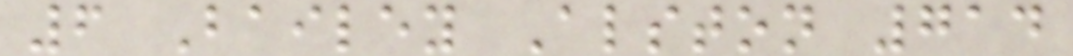6 Bailey Alston 714
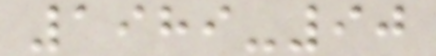1989-90
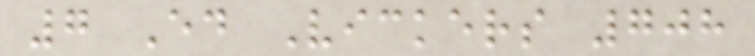7 Ed Vickers 708
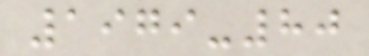1979-80
